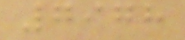7978
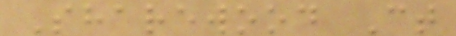Sharewood Ct
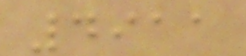4911
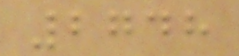2748
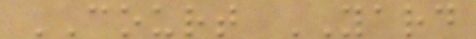COURT YARD
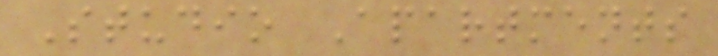Studio Apartments
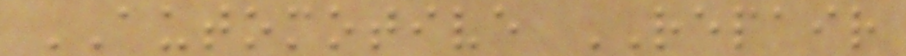AUTOMOTIVE REPAIR
